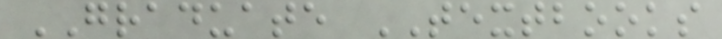GRADUATE TEXTBOOKS
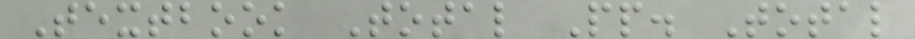Textbook Total Pp. Total
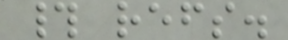# refs.
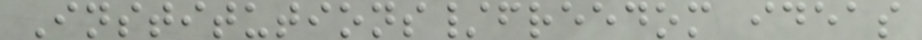Institutions/freedom ideas
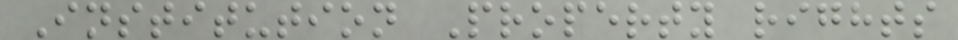Institution Property rights
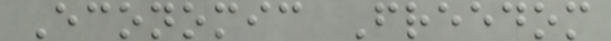Economic Freedom
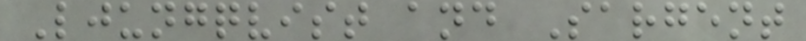Ljungqvist and Sargent
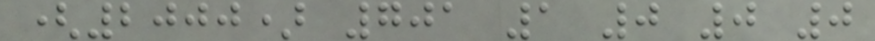(2000) 701 1 0 0 0
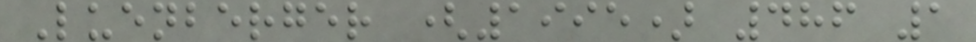Luenberger (1995) 486 1
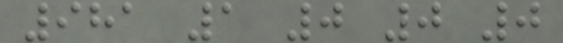981 1 0 0 0
